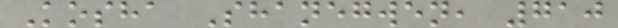Kosha Shanegwen, 710
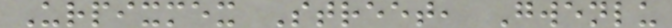Urpixmex Street, Gwenlu
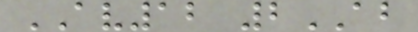AV12 2AB
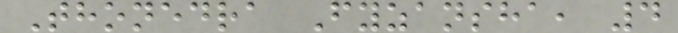Thonedra Fyzansha, 4
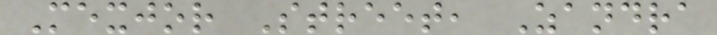Mexjor Street, Zandra
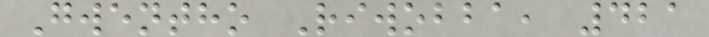Gwentho Riwobba, 421
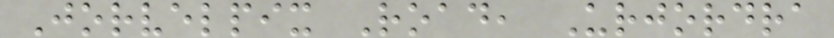Jorvelpix Road, Urjordra
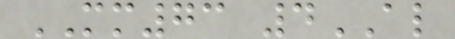MM73 4AL
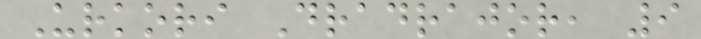Urkori Dradrajor, 9
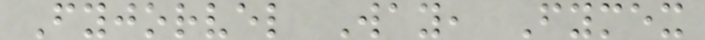Fyjorvel Way, Fymex
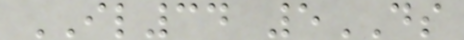IL34 5DS
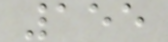155
